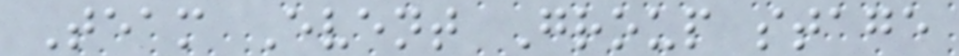Team Event Group stage
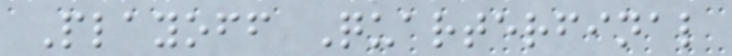Playoff Quarterfinal
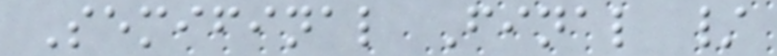Semifinal Final /
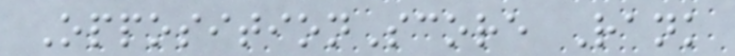OppositionScore Rank
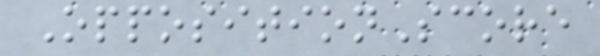OppositionScore
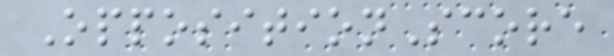OppositionScore
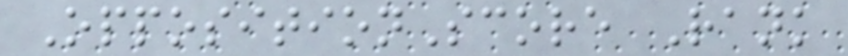OppositionScore Rank
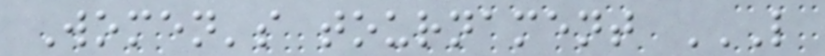Women's tournament L
